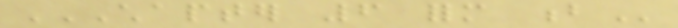CHAPTER 6 FORM B
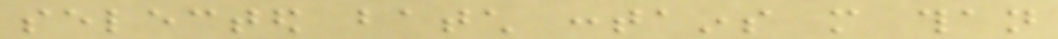selected batch contains more than
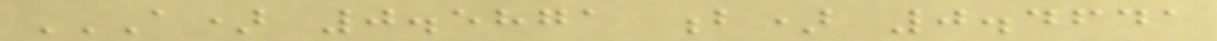A) 0.5871 B) 0.4641
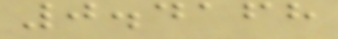0.4168
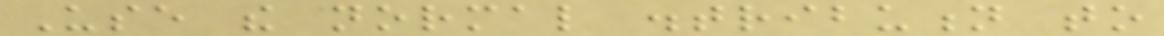Use the normal distribution to
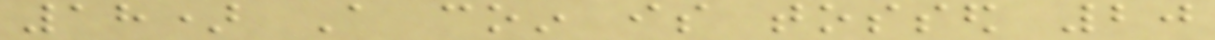18) A coin is tossed 20
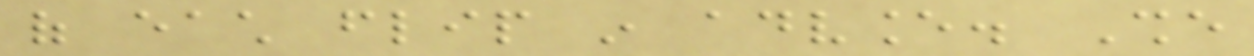of each flip in advance. She
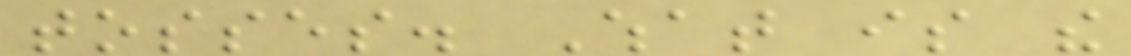tosses. What is the
